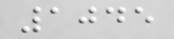1045
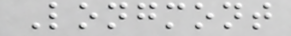Longmont
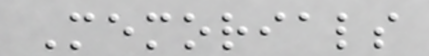Memorials
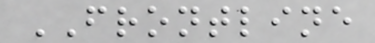FRONTLINE
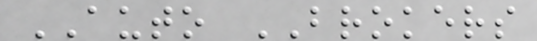AUTO BROKERS
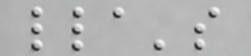lla's
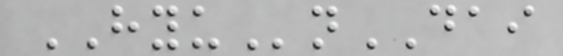HYUnDAI
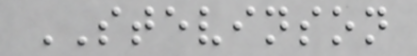STEVINSON
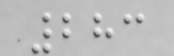283
